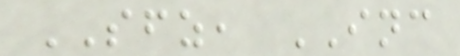SFZ, INC
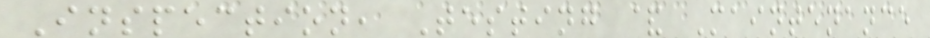Inspection, Testing & Maintenance
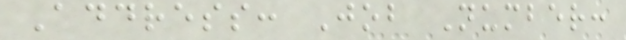Address: Job Number:
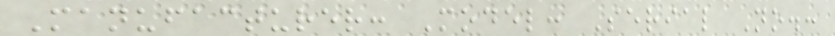Manufacturer: Model: Serial No.:
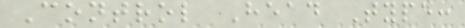Control Head Type:
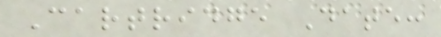Cartridge Date:
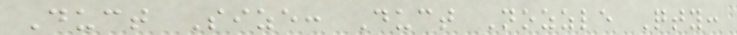Duct Size: Duct Nozzle Qty:
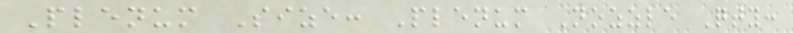Plenum Size: Plenum Nozzle Qty:
